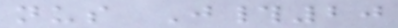nus J#20
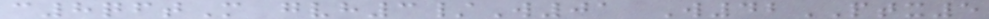c8qftM gvh3/W01 W42PTX5
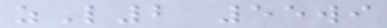zL2 55wi
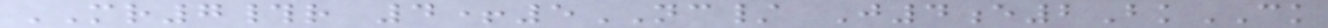MR7#r 4+5NC/ J4e2BkCK
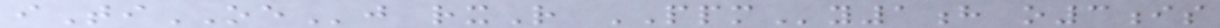iTiOEj rxR PPMy1h o3is
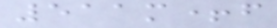511m+f
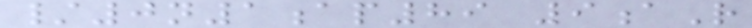/0n1ap89 9aR
